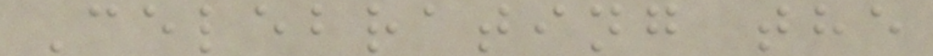Celebrating the
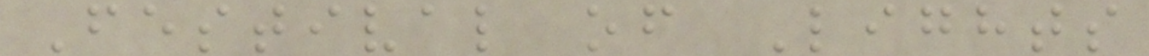Festival of Lights
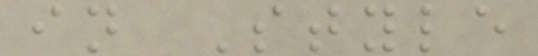in Style
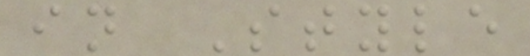in Style
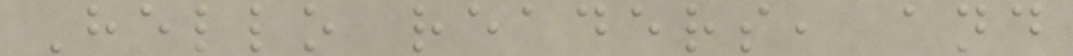Hello readers, and
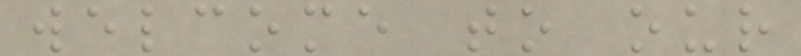welcome to our
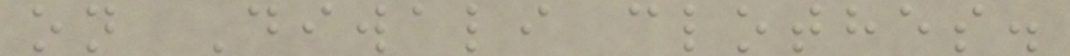on Diwali clothes.
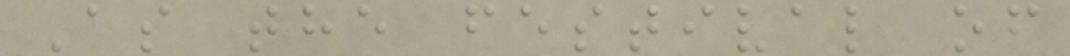As the festival of
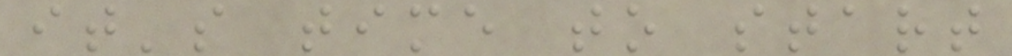it's time to start
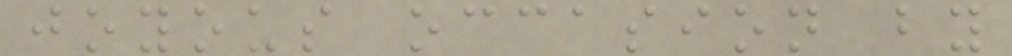joyous occasion by
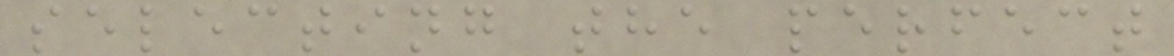selecting the perfect
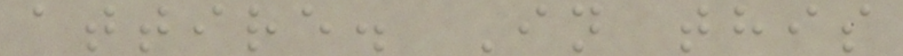attire. In this
